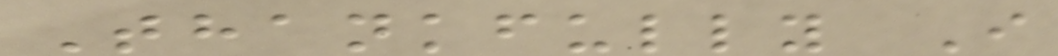Thankfully I
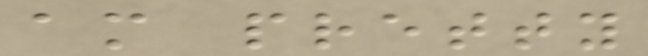am pretty
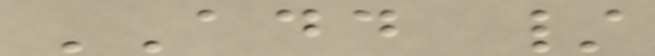ADD /
